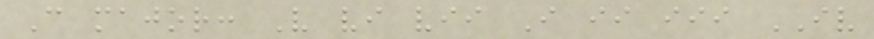C major: V vi vii I ii iii IV
